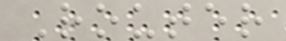Router
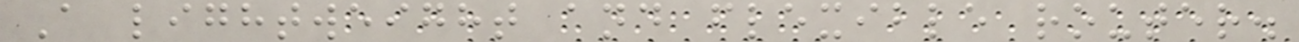A lightweight and flexible router.
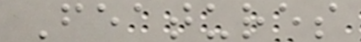Features
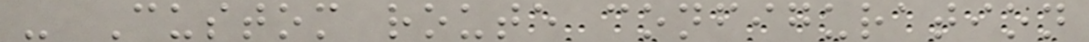- Custom route configuration
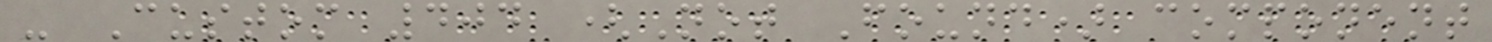- Custom 404 (Not Found) component
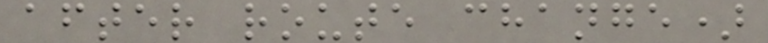after route change)
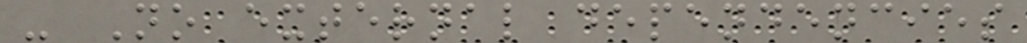- No external dependencies
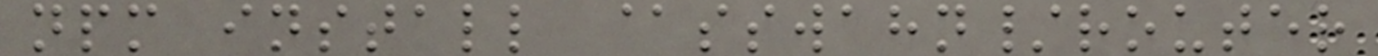npm install @sswahn/router
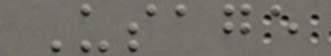Usage
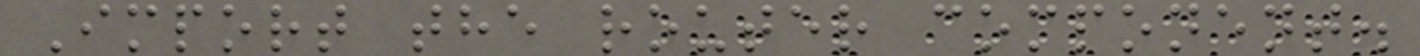Import the router component.
